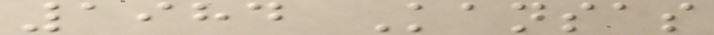1984 Kansas
